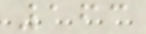163
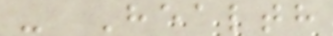- Health
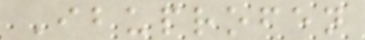Ibuprofen
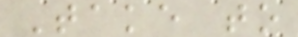Take to
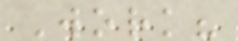Work?
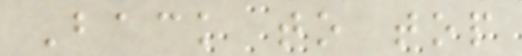Back to top
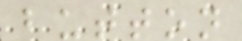button
